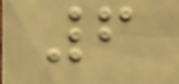6
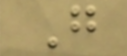G
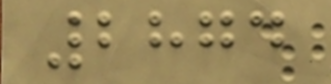2874
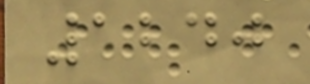1240
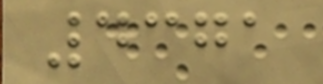4371
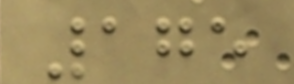175
